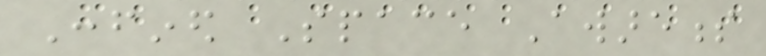Confined Space Awareness
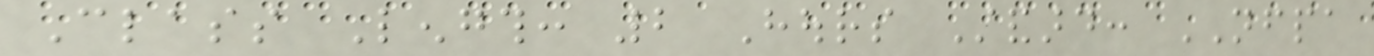Class Length: 2 Hours Standard: NFPA
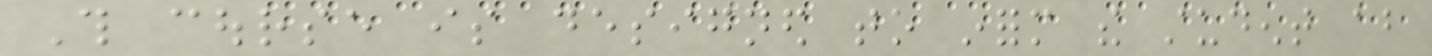This course is designed to inform the student about
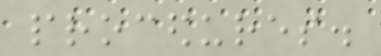procedures.
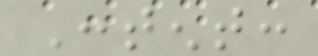Content:
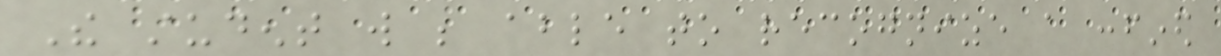The student will be able to recognize a confined
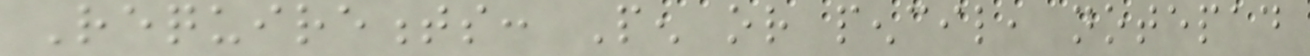Requirements: Pen or pencil, notepad
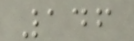146
